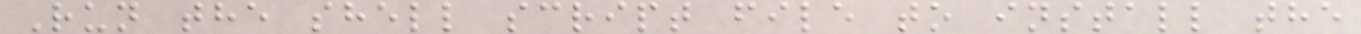Run the shell script file to install the
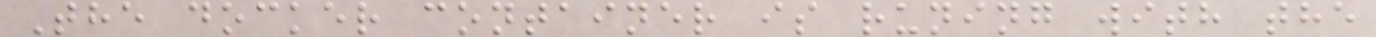The docker container is runing with the
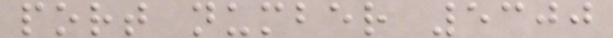port number 5300
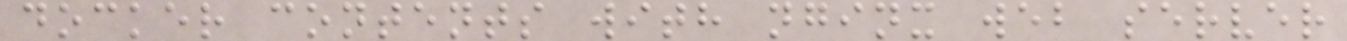docker contents with nginx web server
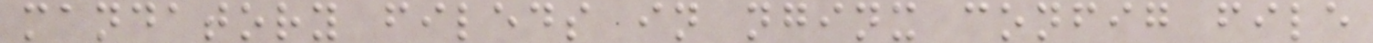mandatory fileds in nginx config file
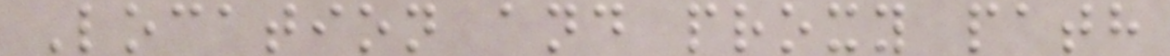Location and proxy path
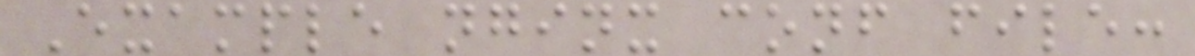Example nginx conf file:
